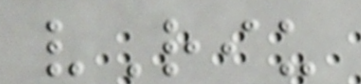vRiu
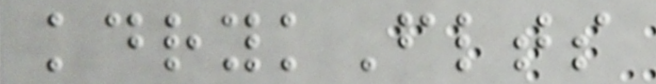kdrykFlts
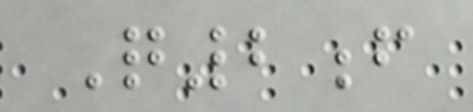Q2f
